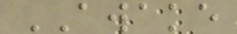AWAKE
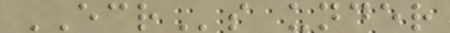ECRs under
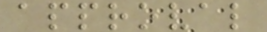approval
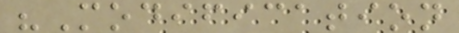"Modification
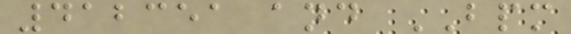412351 and BPM
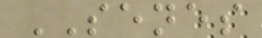SENES
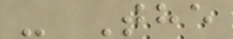- The
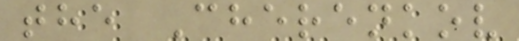the Cherenkov
